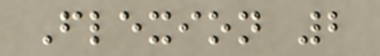Flexion 2
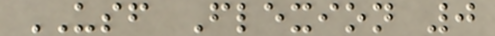USF Flexion 0
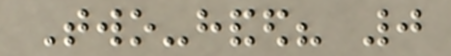Two-handed? 0
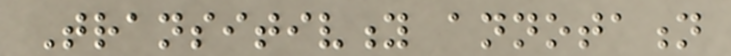Transitivity annotation
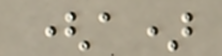(a)
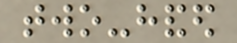two-handed
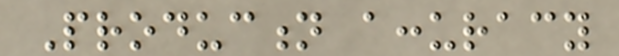Production accuracy
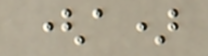(a)
